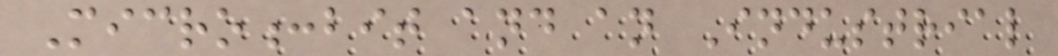Micro:bit and an Industrial
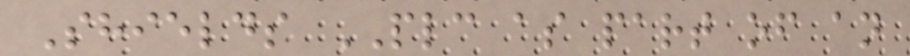Shields PLC as part of an
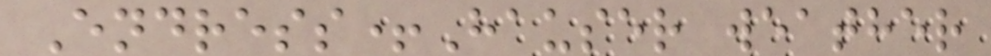Endress+Hauser weather
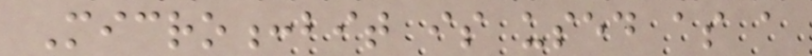Micro:bit is used as a
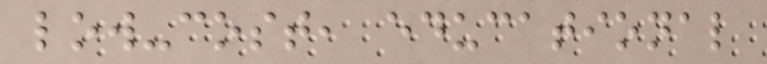low-cost, educational
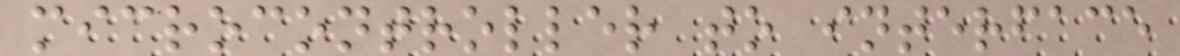microcontroller to interface
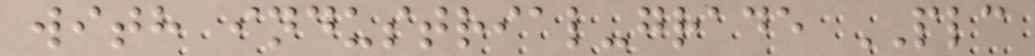with industrial-grade PLC
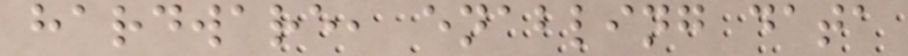hardware, enabling data
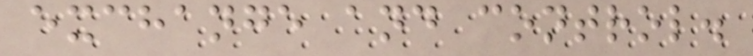exchange and control.
